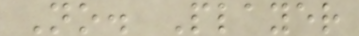No. Player
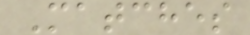Matches
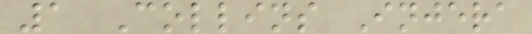1 Collins Injera
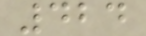424
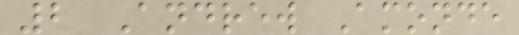2 Andrew Amonde
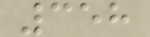358
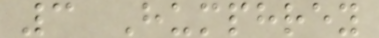3 Humphrey
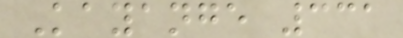Kayange 331
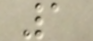1
